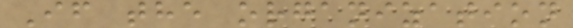If the organization
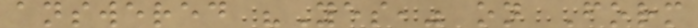answered "Yes," on Form
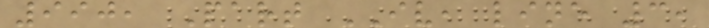990, Part IV, line 3,
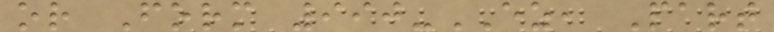or Form 990-EZ, Part
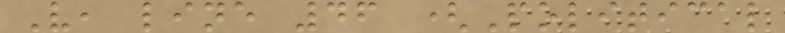V, line 46 (Political
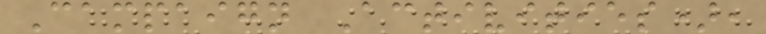Campaign Activities),
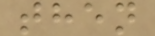then
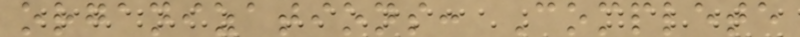organizations: Complete
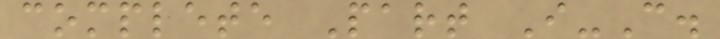complete Part I-C.
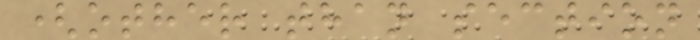(other than section
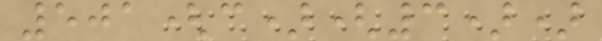501(c)(3))
